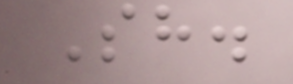Sh.
